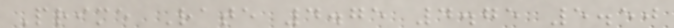Prime Rate 4.75 4.75 5.50
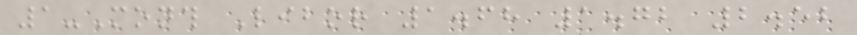1-Month Libor 1.68 1.72 2.52
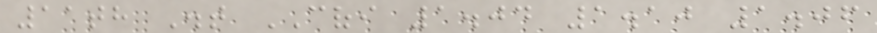11th Dist COFI 1.04 1.10 1.06
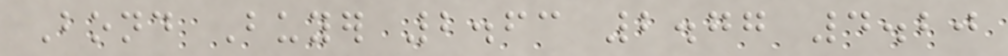Bond Buyer 2.63 2.77 4.20
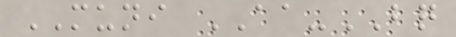MUNI AA-BQ
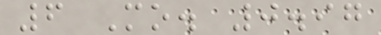6 Mo. 0.97
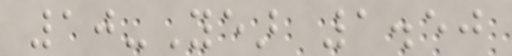10-Year 1.50
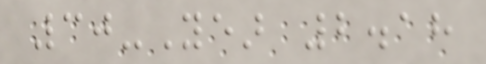30-Year 2.18
